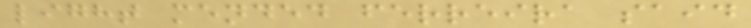light mended ferreira said
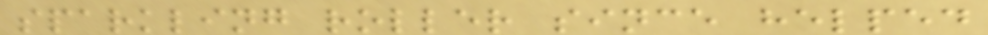sparkling roller since helped
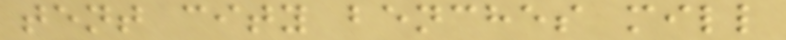tent city benches mill
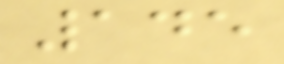145
